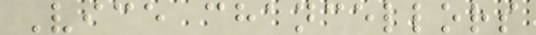Vice chancellors
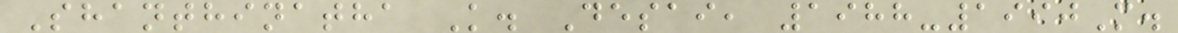Shanthinatha K. Desai, 1988-1990M.
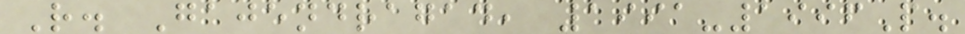R. Gajendragad, 1991-1996P.
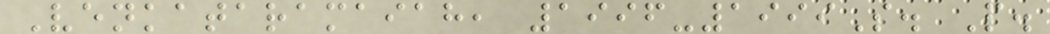Venkataramaiah, 1996-1999S. P.
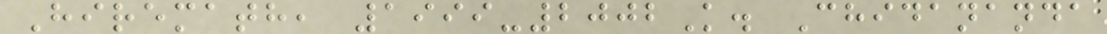Hiremath, 1999-2002K. Chidananda
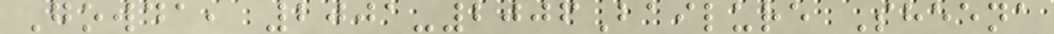Gowda, 2001-2006Bailure Sheena
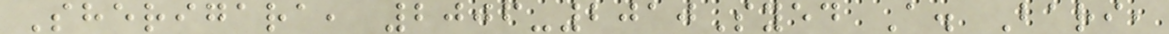Sherigara, 2006-2010Syed A. Bari,
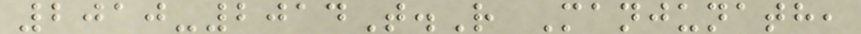2010-2014T.R Manjunath,
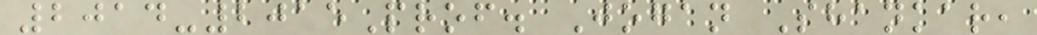2014-2015Prof. Jogan Shankar,
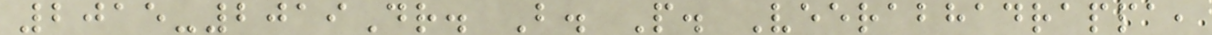2015-2019Dr. B. P. Veerabhadrappa,
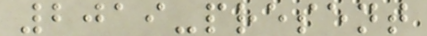2019-present
